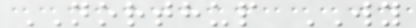NORTHUP WY
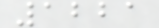1221
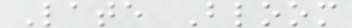Late Bloom
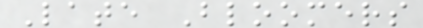Late Bloomers
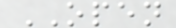OPEN
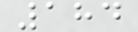184
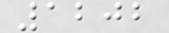1202
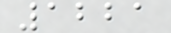1221
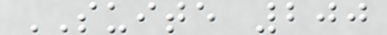SUITE 200
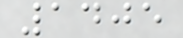1405
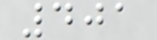401
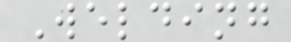Welding
